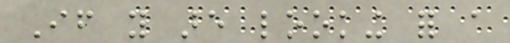If you are looking for a
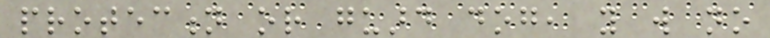protection or guard dog, you will no
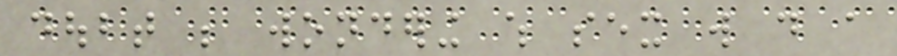doubt be wondering which sex will do a
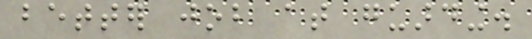better job at guarding.
